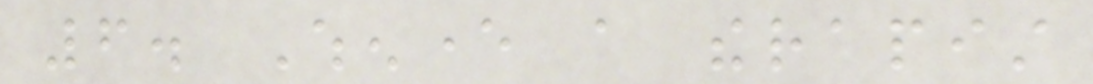6. Whenever a therapist
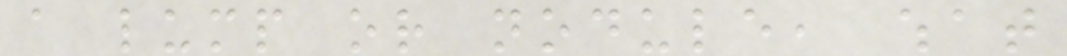a lump or nodule, what
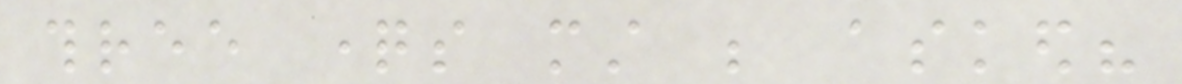three questions must be asked?
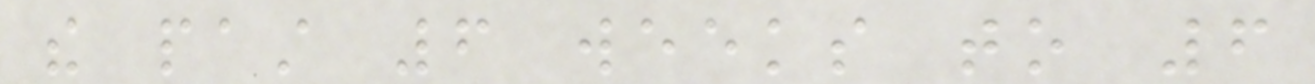the past 6 weeks to 6
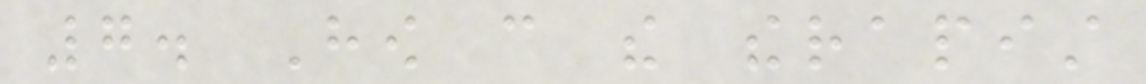7. How can the therapist
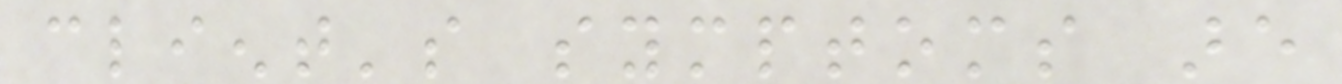client's symptoms are
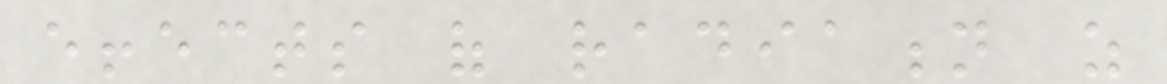effects of radiation as
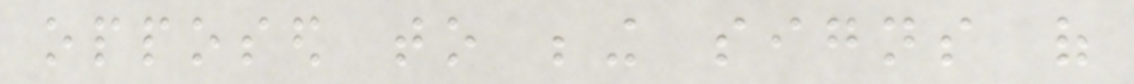opposed to being signs of
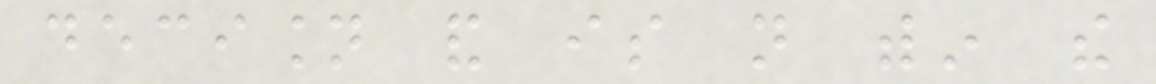decision and is not within the
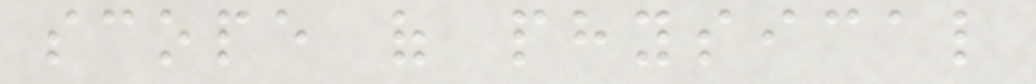scope of physical
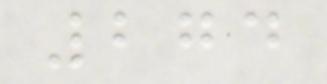274
